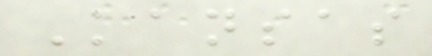Kansas
